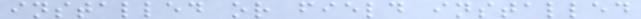installed or field installed
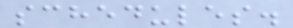schedules.
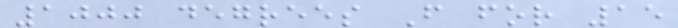1000 degrees F for 15
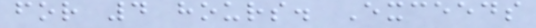for 4 hours. Exceeds
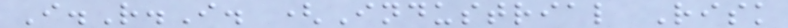I.R.I. (Industrial Risk
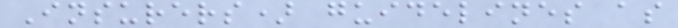Insurers) guidelines as
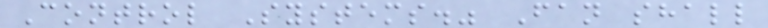Control Systems." Fan shall
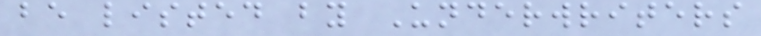be listed by Underwriters
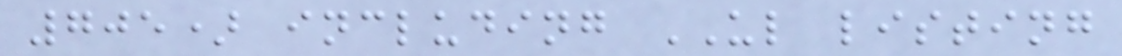705) including UL listing
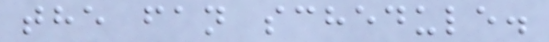the fan schedule.
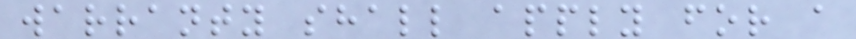warranty shall apply for a
